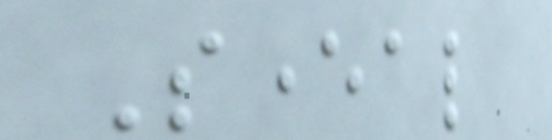Several
